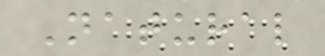Natural
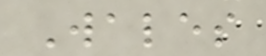Wales
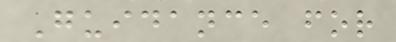Guidance for
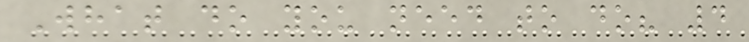What do you need to do? 4
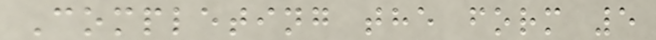Completing the form 5
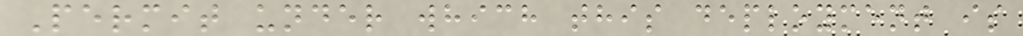Permit under which this deployment is
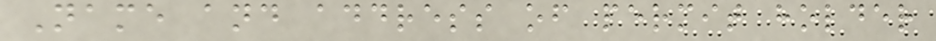Name and address of permit holder
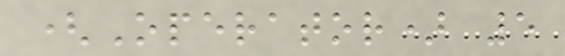(Operator) 5
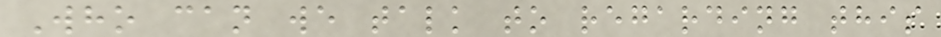Who can we talk to regarding this
